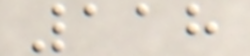118
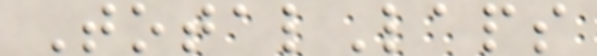TotalLaps
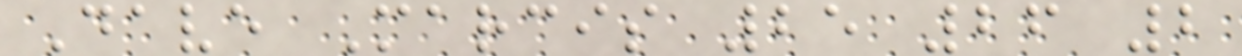Dave Marcis 25 26 2
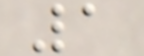1
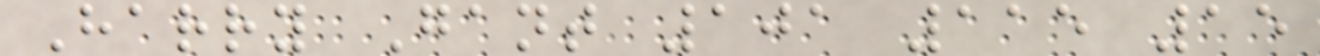Harry Gant 101 115 15
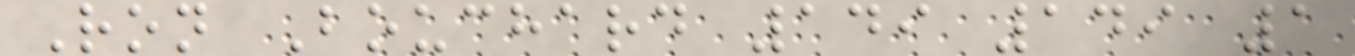Ron Bouchard 149 149 1
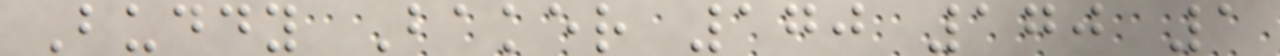Buddy Baker 170 170 1
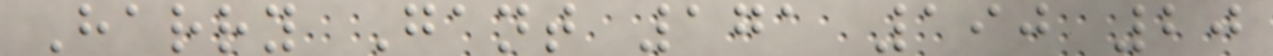Harry Gant 171 190 20
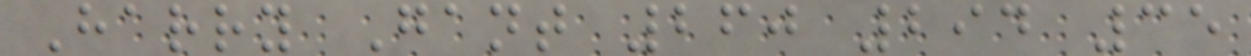Harry Gant 260 294 35
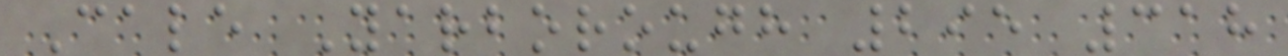Cale Yarborough 295 318
